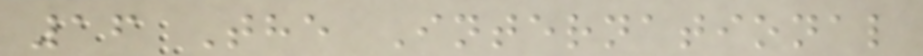16 The International
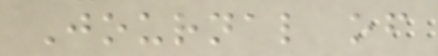Journal of
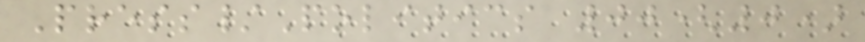Press/Politics 00(0)
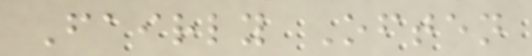Fairly Often
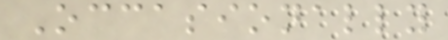Occasionally
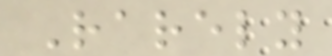Rarely
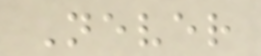Never
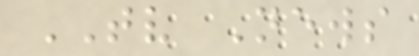TV News
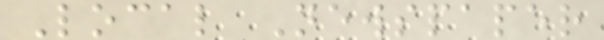Local Newspaper
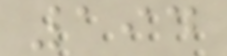194
